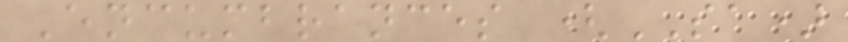Encumbrances (SA)
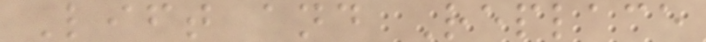Lift and Replace
